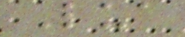Lua
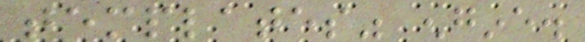templates" engine.
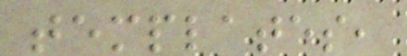templates,
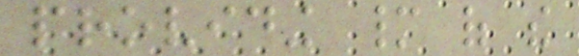providing many of the
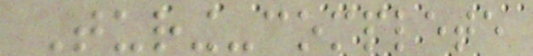Turing-complete
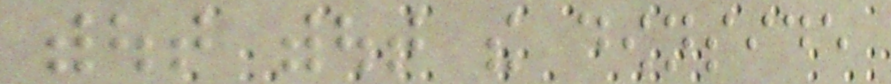without without the downside
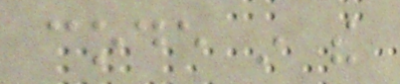code in the
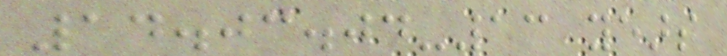14.03.04-13 years
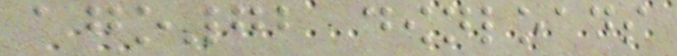ago72 downloads
